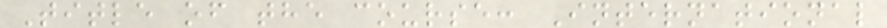Title of the course: International
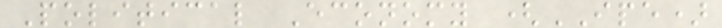Political Economy (IPE)
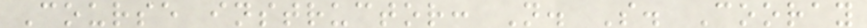Course instructor: N. S. Cooray
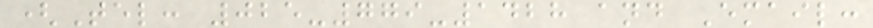(Tel: 025-779-1428 and Email:
